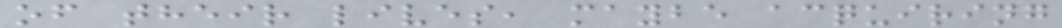of their lives, maybe acquiring
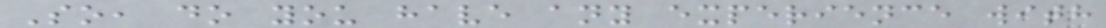So, do you have any experience with
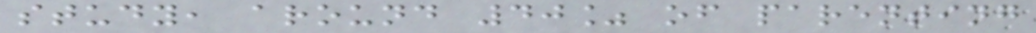study, around 40% of parenting
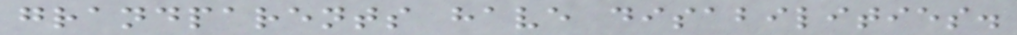grandparents have disabilities.
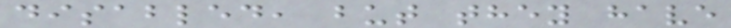disabled, but they have
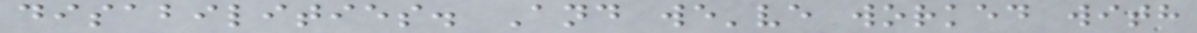disabilities. And we've worked with
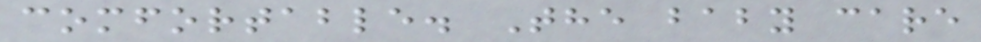comfortable. The baby care
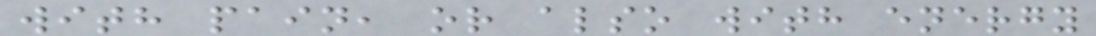with pain, or also with energy
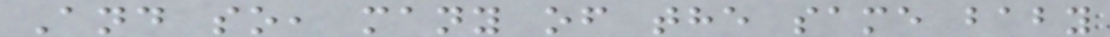And so, many of the same baby
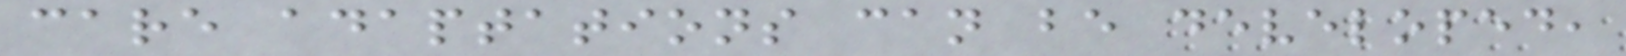care adaptations can be developed,
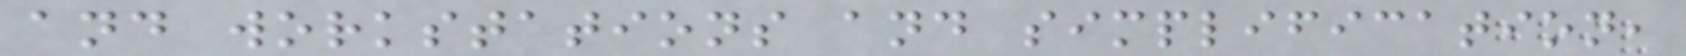and workstations and simplification,
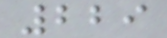229
